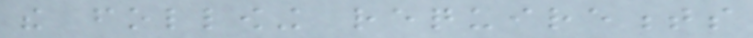the following requirements
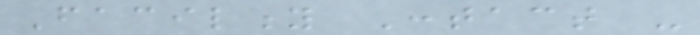Facility Contact -
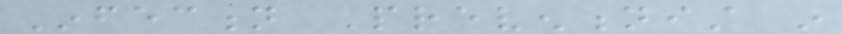Infection Preventionist in
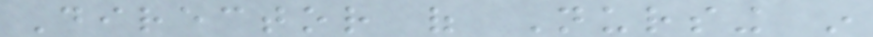Director of Nursing in
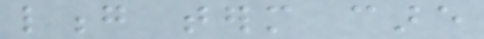long term care
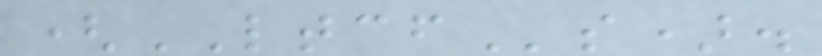(LTCFs).
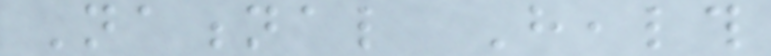National Health
